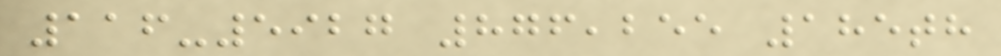116-5927 876,255 185th
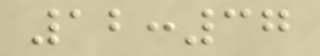12:37
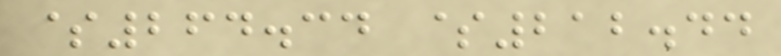$264.34 $212.44
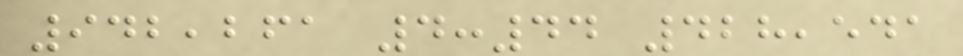942,261 4:44 428,541
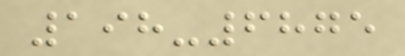198-6875
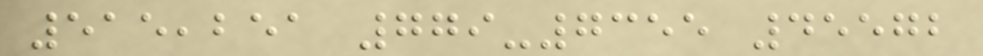515,251 779-7355 45572
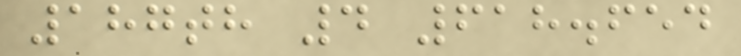187th 4 618.654
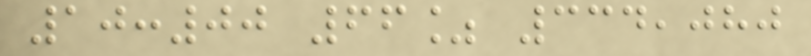10:00 66% 334,080
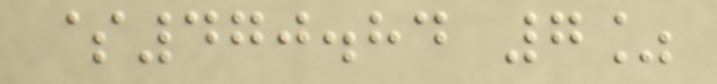$470.84 7%
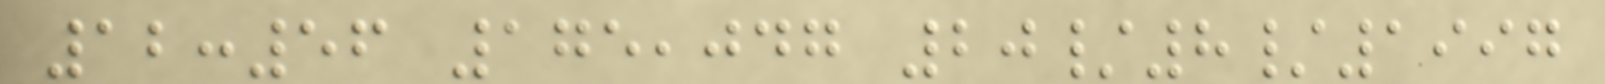12:56 175,047 20/8/1997
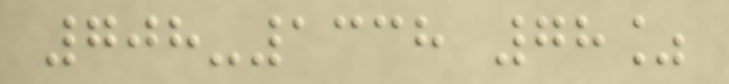708-1338 78%
